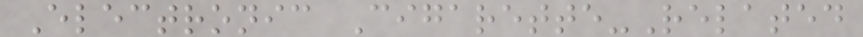Electronic Cigarette-Related
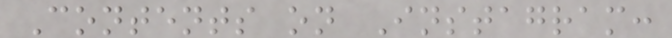Contents on Instagram:
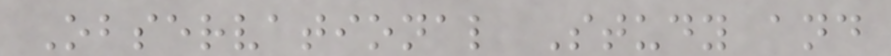Observational Study and
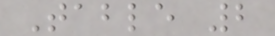Table 2
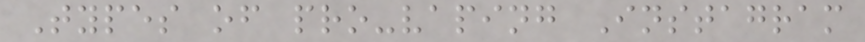Types of pro-vaping Instagram
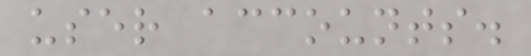user accounts.
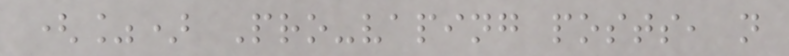(%) Pro-vaping posts, n
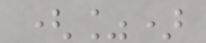(%)
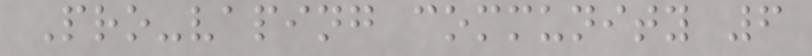Pro-vaping community 6
